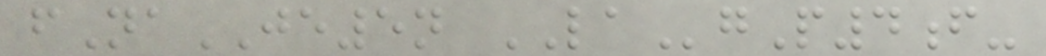fNaJE5n LAgP4f-
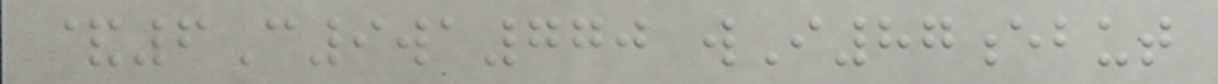&6C9wa770 wI87ebut
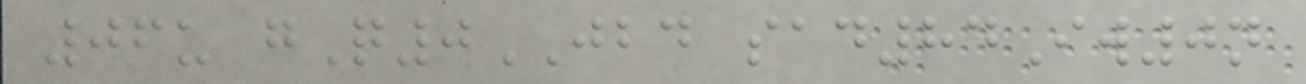06u gQ0JBD sad84Iw0n
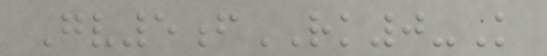Gv5fRK0-K
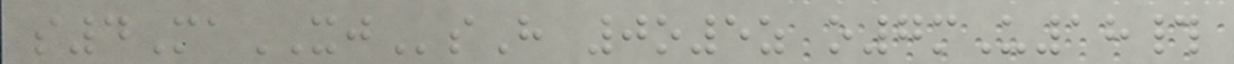s4MaXJsH 0o5z o7mU18#
